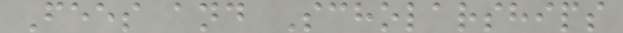Fees and Scholarships
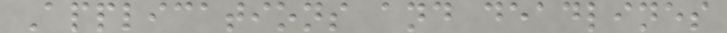Applications and deadlines
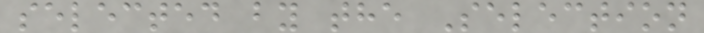selected by the Selection
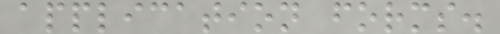application forms.
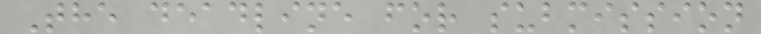The deadline for submission
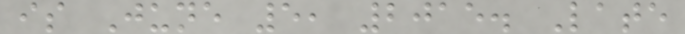is June 5, 2015. Late
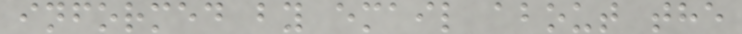informed by email about the
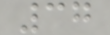37
